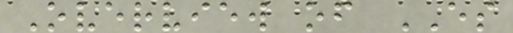Overview of ES
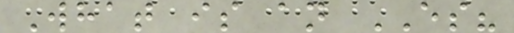What is an ES?
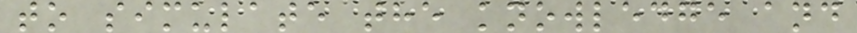to simulate the knowledge and
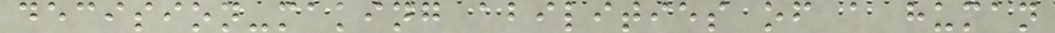decision-making abilities of a human
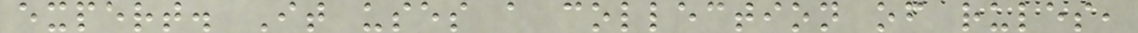expert. It uses a collection of rules,
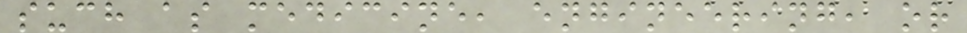such as medicine, engineering, or
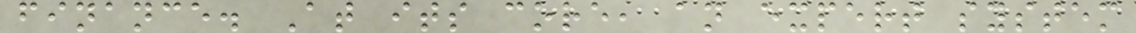finance. At its core, an expert system
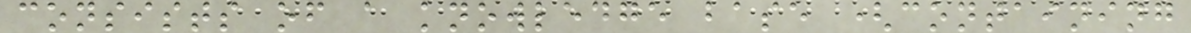consists of a knowledge base (containing
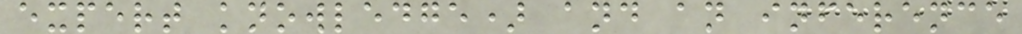expert knowledge) and an inference
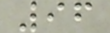96
